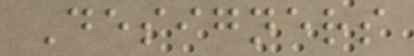Designers
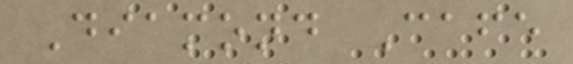Diamond Cafe
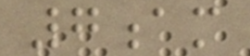7am
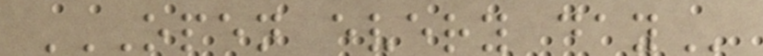OPEN EVERY DAY
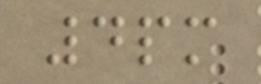4pm
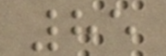85
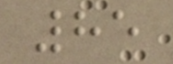85
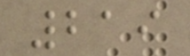219
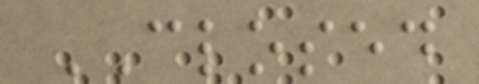CLOSED
